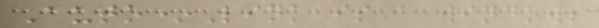Auto*Link is a windows
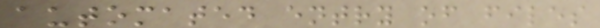automated entry of files
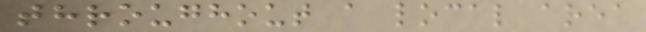throughout a local area
